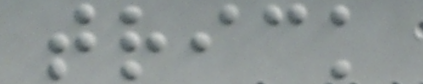trick
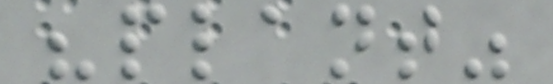"plant"
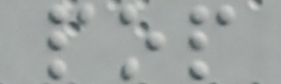pop
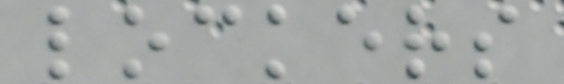lockers
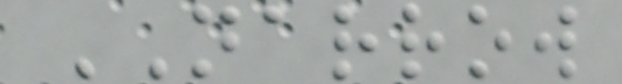NARROW
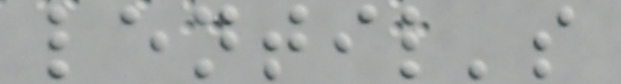lentil's
